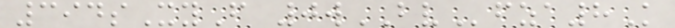394sXyF 0wBVfza8K
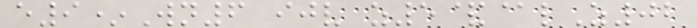e9*Wn6 ijv z5&@lZ02
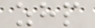zhp
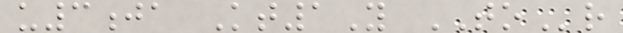u3ja Kt1Y TOr
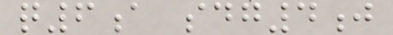q6a sdg4j
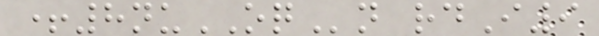+8nuOQn rdI9
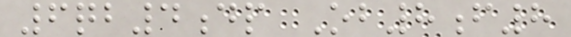6qb4dp Ob8f8
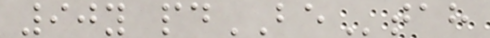90y pdBEtah
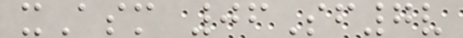xAsm 06Sf7v
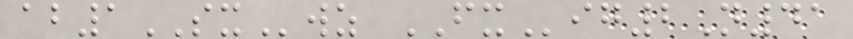ab1SXwz FXig2N41
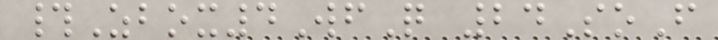#Zbox4WfQ 24SoF
